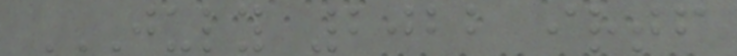JULY 2022 IRTF
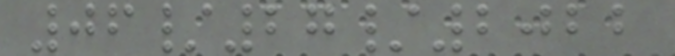06/27/2022
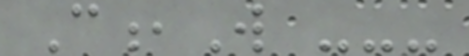C,W ---
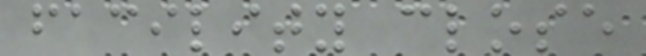facility close
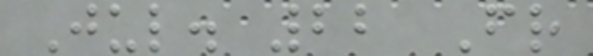Jul. 22 Fr
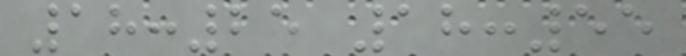18:25 18:55
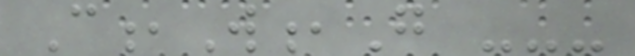C,W,G ---
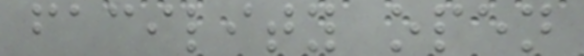facility open
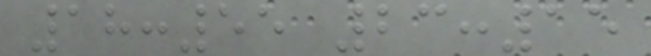18:55 23:15
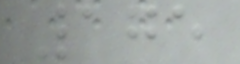175
